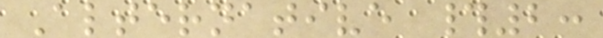Alternative #2:
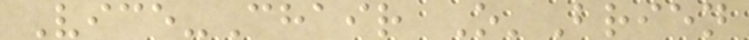Vice-Chair O'Brien
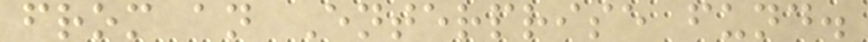from an Enterprise fund.
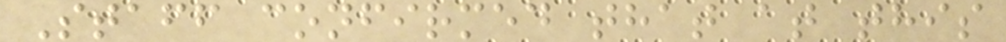Staff confirmed that at this
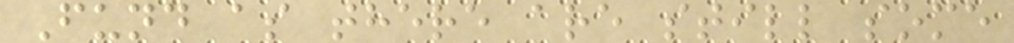Fund as there are still some
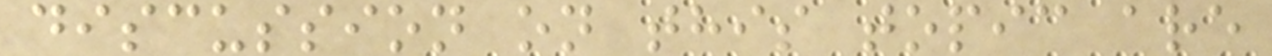discussion on this topic are
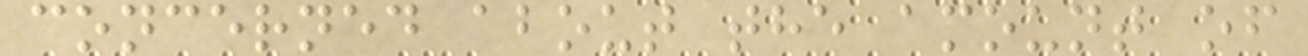concerned about the amount of
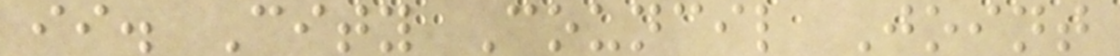ii. City Council Joint
